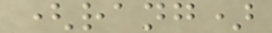(rang)
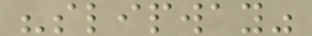"slipway"
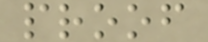proof
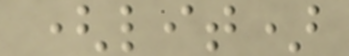(lit)
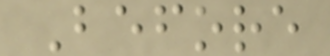Before
